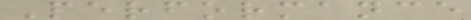Performance
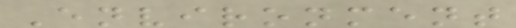Environment
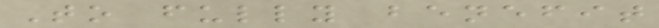To fully benefit
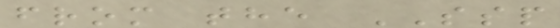from the SSP
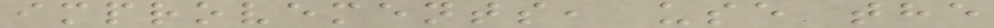improvements, use the
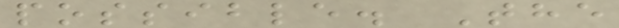possible. The
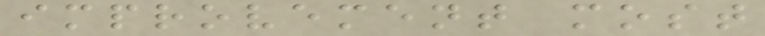improvement most
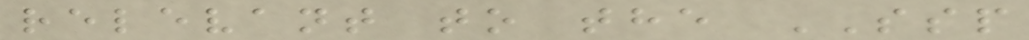relevant to the SSP
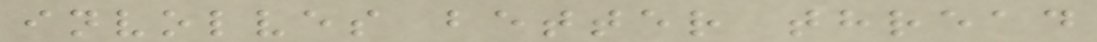involves better thread
